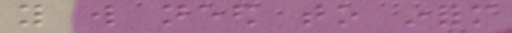you will need to inform
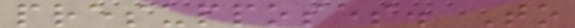presupposes. To
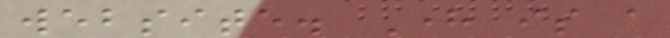website. Here is a
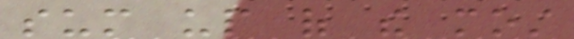sum up of the most
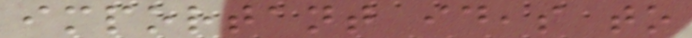important ideas to
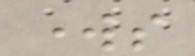works
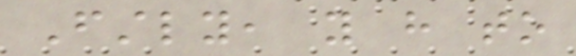Firstly, you have to
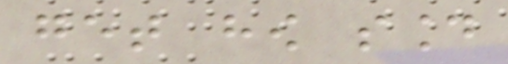get how sound
